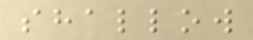shallow
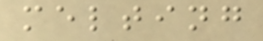melting
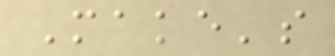Make's
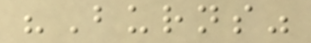"Burns"
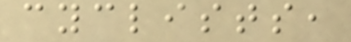cyclists,
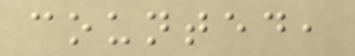counted,
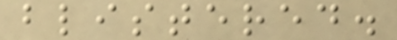blistered.
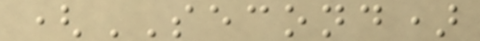(SECOND)
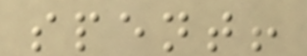spent!
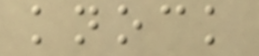knock
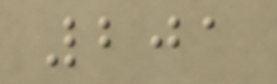201
